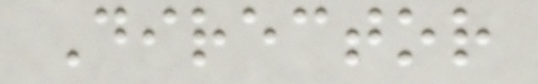Director
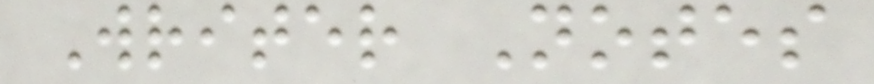Writer Notes
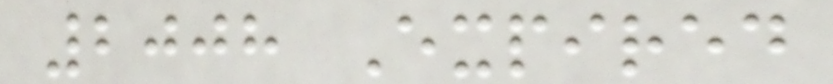2008 Expired
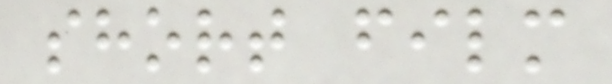short film
